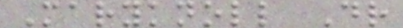Maryknoll Dr
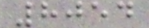8054
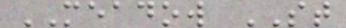MEADOW ST
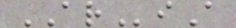ARiA
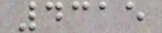4315
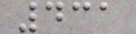431
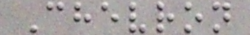Chevron
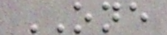ONE
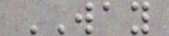WAY
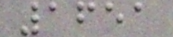1651
